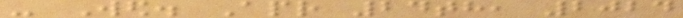- Wed. Apr 24th, 2024
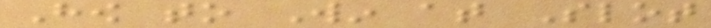How to Win at Slot
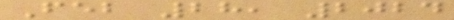Feb 28, 2024
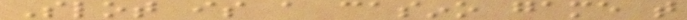Slot is a casino game that
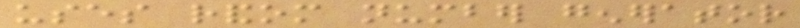uses random number generator
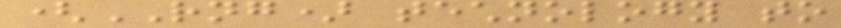(RNG) technology to
